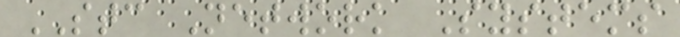STC Network Systems
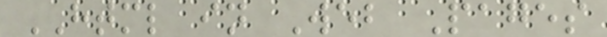HTML in Web Pages
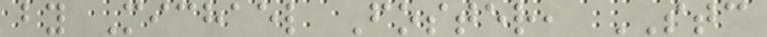by Michael Foster, STC
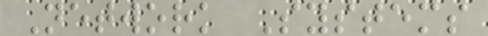Network Systems
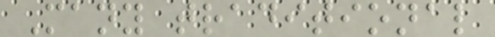Many traditional
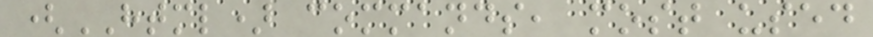(HTML) commands, most used
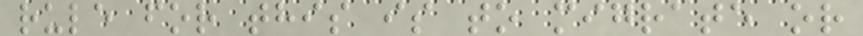rule for this is to migrate or
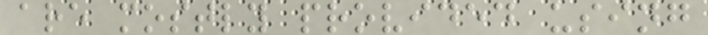are mostly provided using
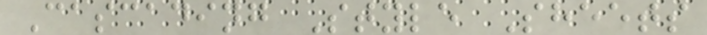Cascading Style Sheets
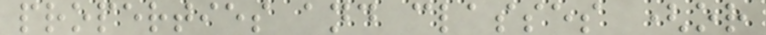properties and classes (or
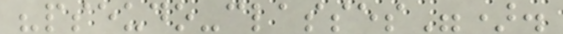"pseudo-classes").
